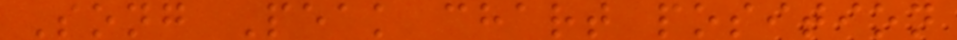Song Peak chart position
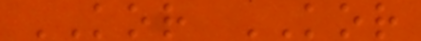KOR KOR
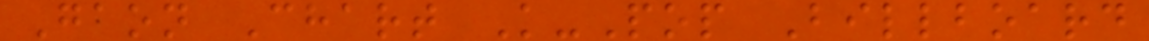Gaon Chart K-Pop Billboard
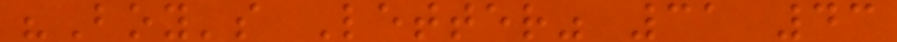"Boy's Letter" 31 43
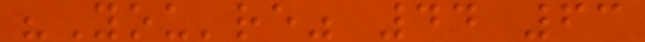"You're" 44 63
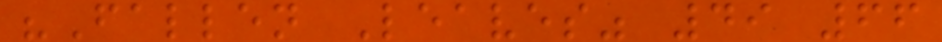"Fallen Leaves" 49 66
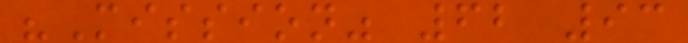"Mission" 62 93
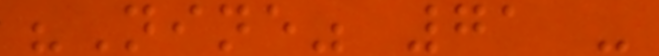"Nine" 71 -
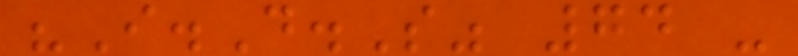"I.D.S" 74 -
